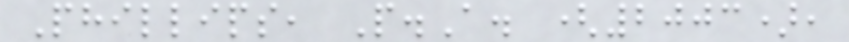Phillips, P.A. (2003),
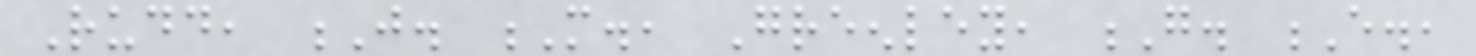Rudd, J. M., Greenley, G. E.,
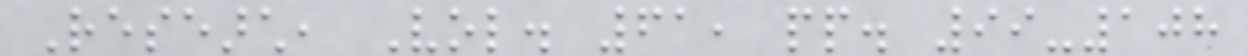Research, Vol. 61, pp. 99-108
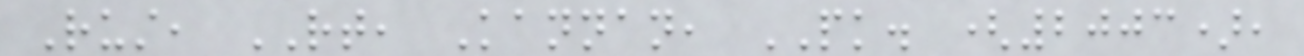Rust, RT, Kannan, PK. (2003),
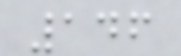146
